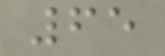65
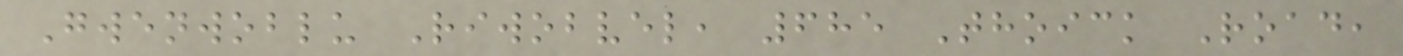Gwenwoblu Riwobvel, 685 Thoick Road,
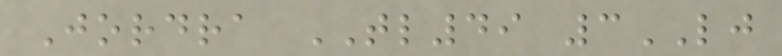Jordra TL49 3LJ
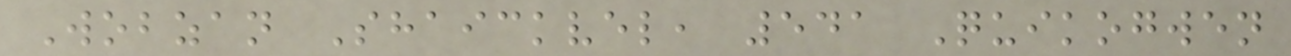Wobzan Shaickvel, 541 Quikogwen
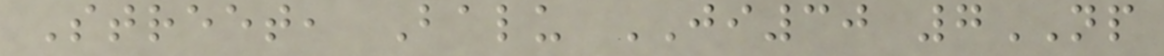Street, Balu JI30 7NP
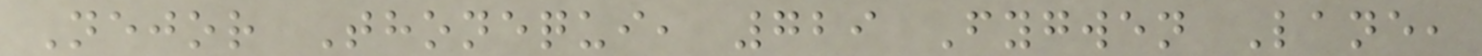Nejor Thonequi, 729 Fygwen Lane,
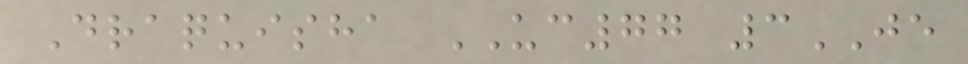Draquisha UC77 3JE
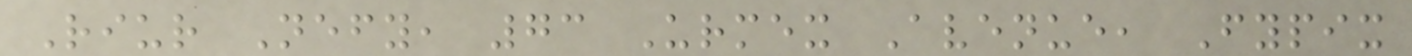Riur Nefy, 73 Urmex Avenue, Fypix
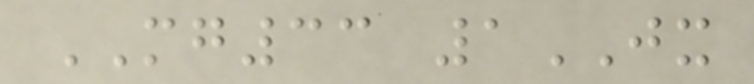MG33 1JX
